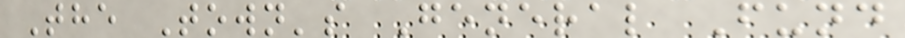The Town's General Fund
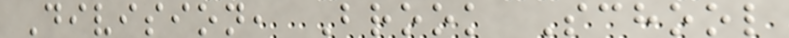Division, Brook School
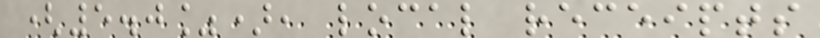(5.0%), local receipts
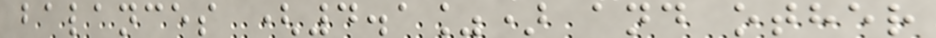balances (4.1%) and other
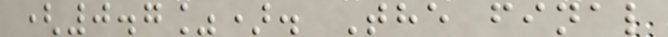(0.7%). The final
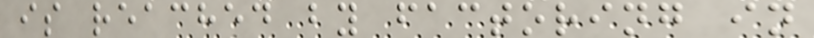is reached by factoring in
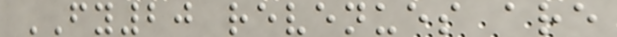FY20 revenues are
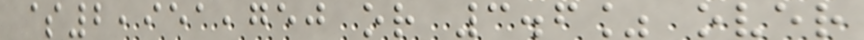$2,951,750 or 3.6% over
